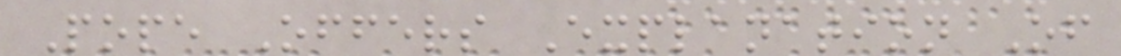Pope Offers Explanation Of
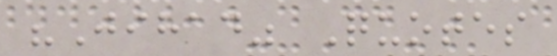"Jihad" Quotes
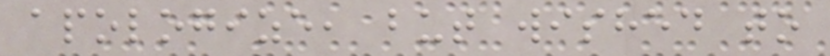apologize, but wished to
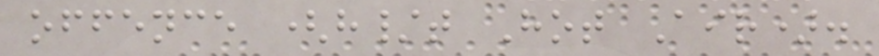offence (h/t Hot Air).
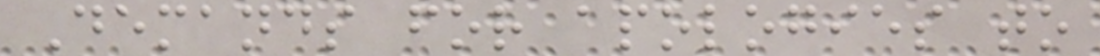Demands for apologies to
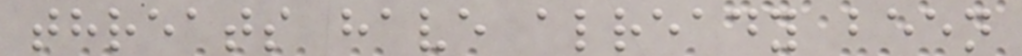threats have already been
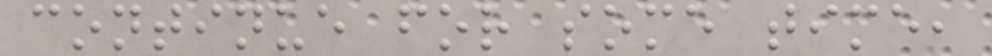continue for some time,
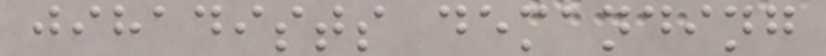jihadists demanding
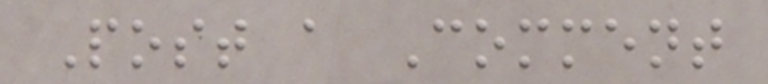Post a Comment
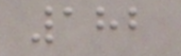182
